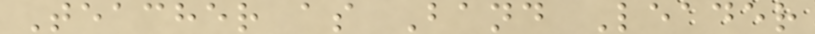Teacher as Band Leader
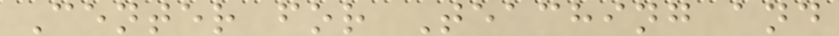Center for Teaching and
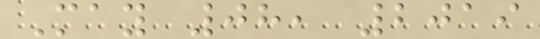May 08, 2019
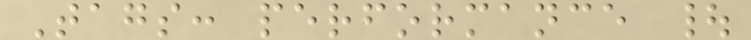Tags: performance |
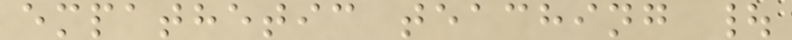empathetic teaching |
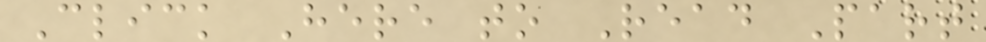Click Here to Read Part
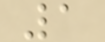1
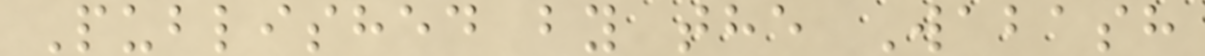Published by the Wabash
